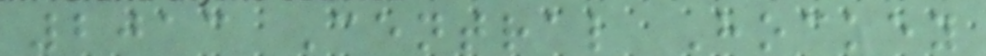2013 Central Hockey
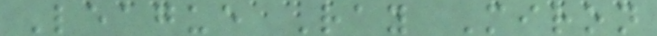League Ray Miron
